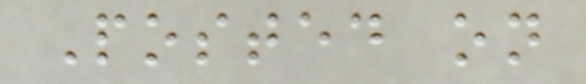Posted on
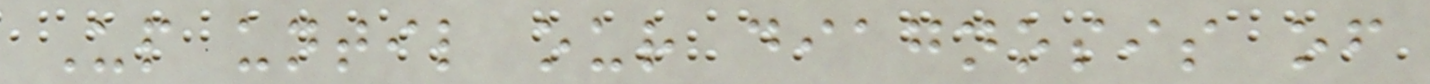Up until our diagnosis of
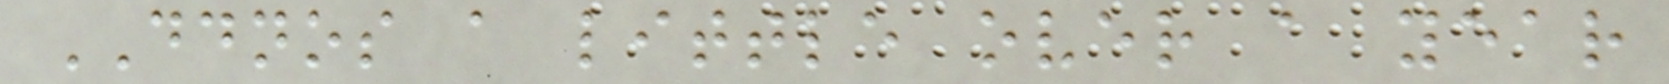DDNOS a little over a year
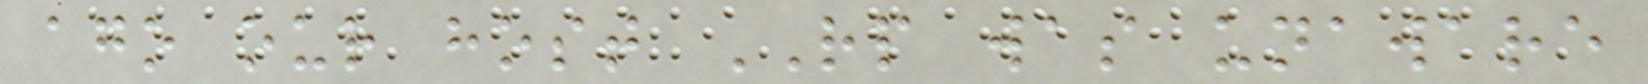ago our host RP was unaware
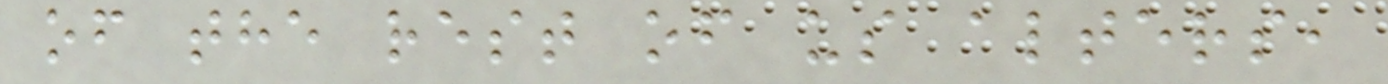of the rest of us alters,
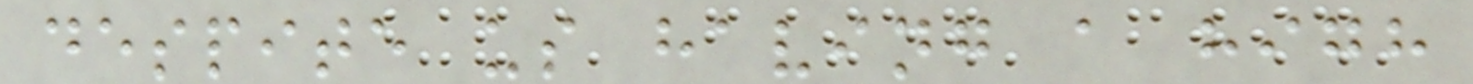despite us having a high
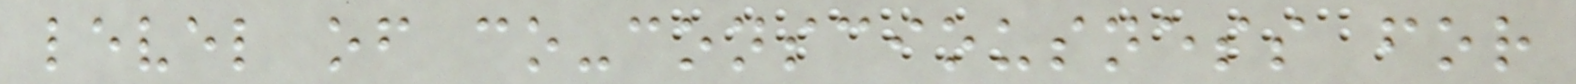level of co-consciousness for
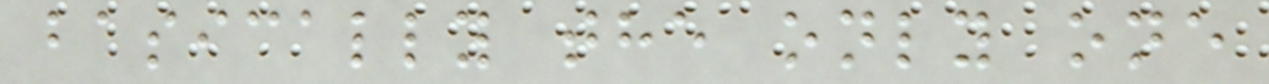basically the only one
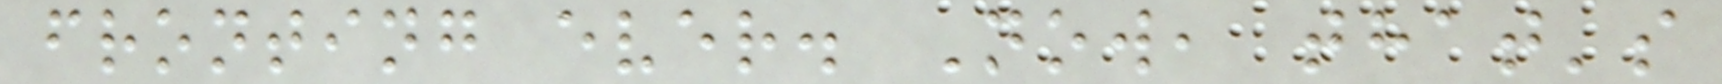fronting ever. Now, that's
